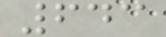643
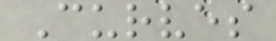Curves
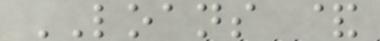LOANS &
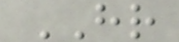HR
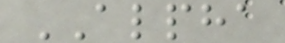ALPHA
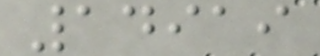14919
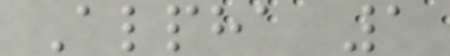Alpha 1
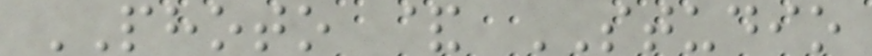PHOTO & STUDIO
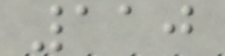110
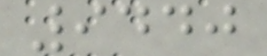9440
